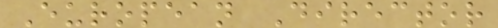European Director
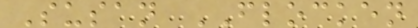Susan FLOCKEN
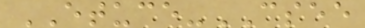ETUCE-CSEE
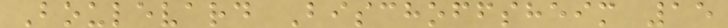Boulevard Bischoffsheim 15
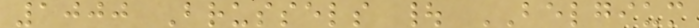1000 Brussels | BELGIUM
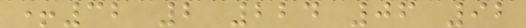+32 2 224 06 92
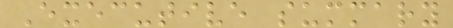Executive summary
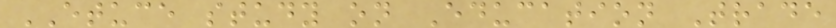ETUCE study on Education Trade
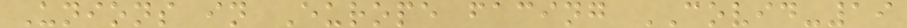Unions in Europe facing COVID-19
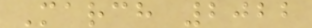March 2022
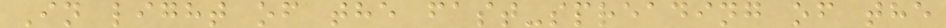In light of the fast-spreading of the
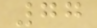77
